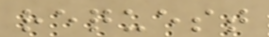request
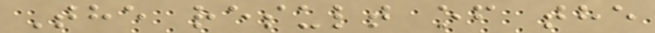The result of the
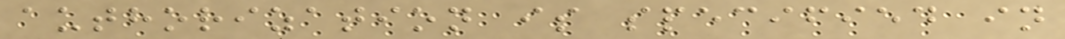authorization is specified in
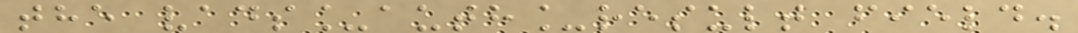the vads_auth_result field.
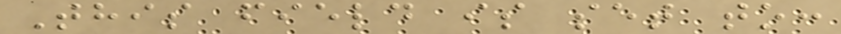This field is set to:
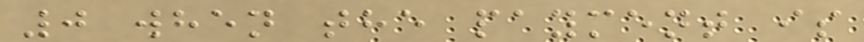0 when the payment is
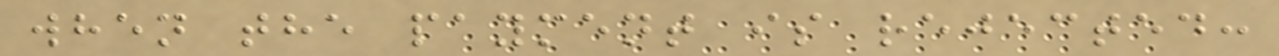when the payment is rejected:
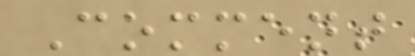Comment
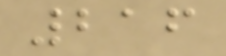216
